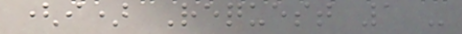(i) Request 1 -
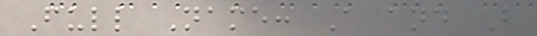Full Name: A and B
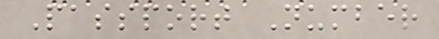Passport Number
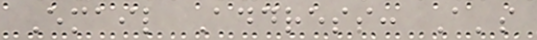Email Address: A's
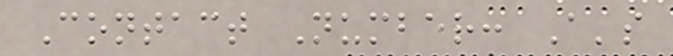Contact Number: A's
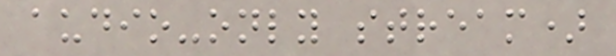audio-only stream)
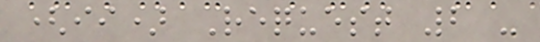(ii) Request 2 -
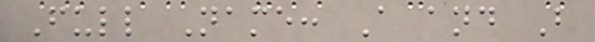Full Name: A and B
